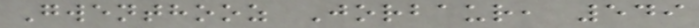Gwenthooz Jorbaur, 549
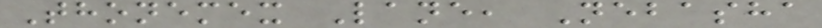Thonemex Lane, Nebasha
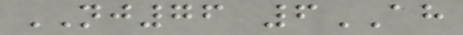NJ76 6AH
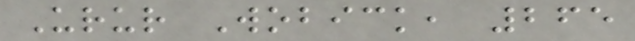Urur Wobick, 265
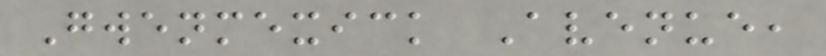Gwenmexick Avenue,
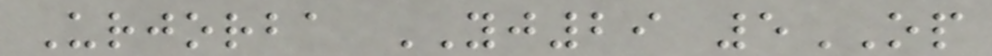Urjorba YJ29 5OP
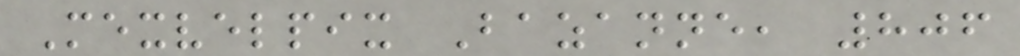Mexvelpix Bazanne, 806
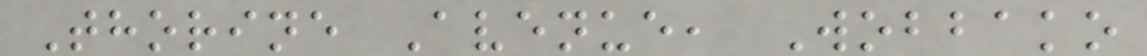Thorine Avenue, Wobbako
